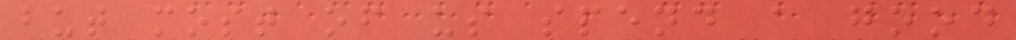but most of us spend a good
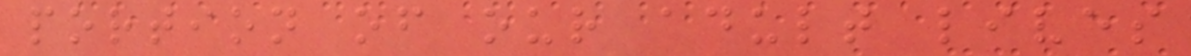portion of our adult lives
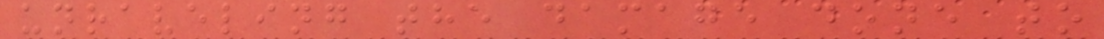unraveling the damage done to
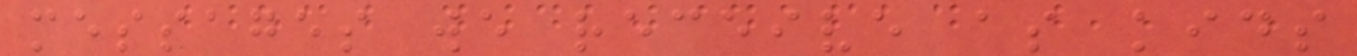messages we receive as kids
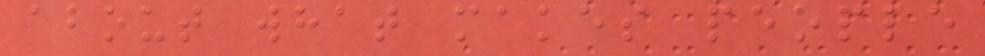about what makes people
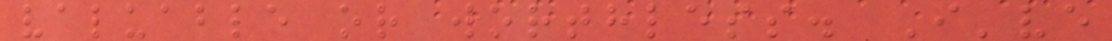valuable or worthless. I've
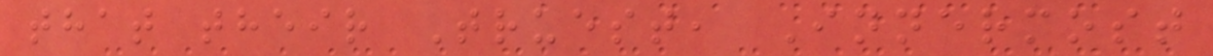that their Truest, Innermost
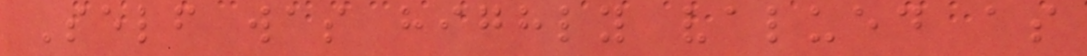Self was highly valued as
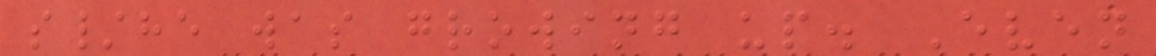s/he was growing up. Even
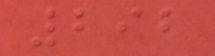292
